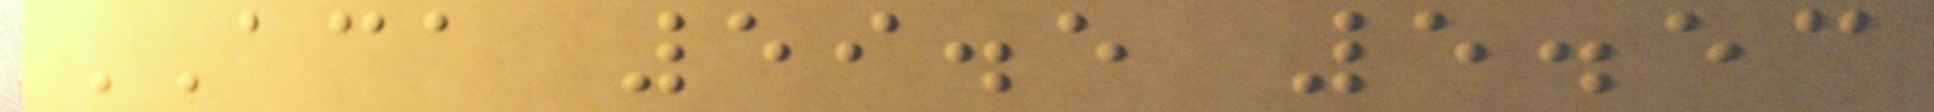ACA 59.5 5.53
